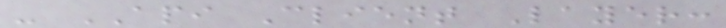- API Client Layer:
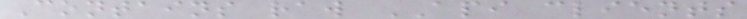Contains raw API clients
